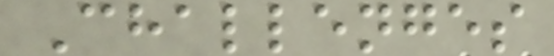Challenges
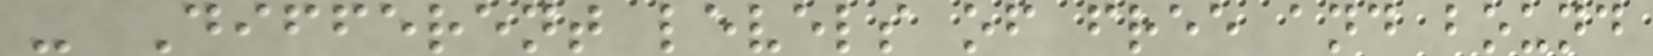- Different levels of free and bound
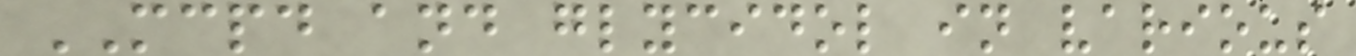MCPD and glycidol in various
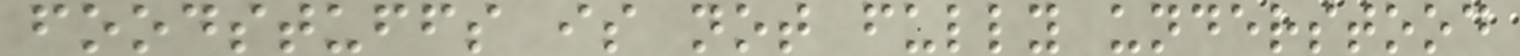foodstuffs is not fully understood
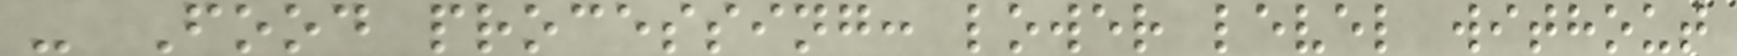- Food processing: lower level without
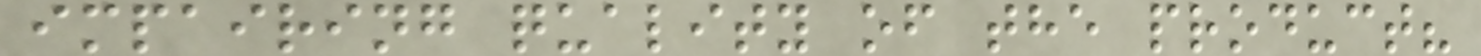impairing quality of the product?
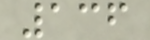136
